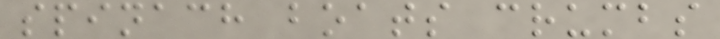spinach boats crumbs
